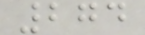274
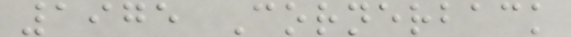1975 Cornerback
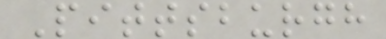Pittsburgh
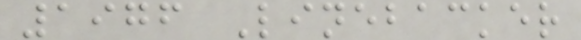1976 Linebacker
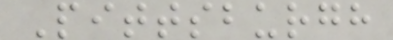Pittsburgh
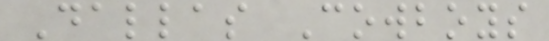Dallas Cowboys
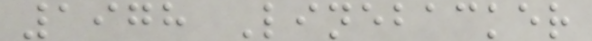1978 Linebacker
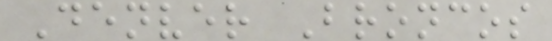Denver Broncos
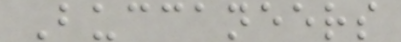Buccaneers
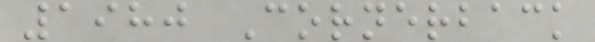1980 Cornerback
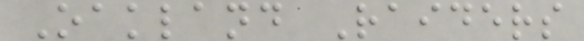Oakland Raiders
